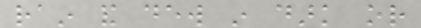rain and dew in dark or
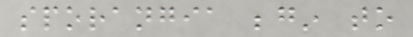sporangia begin to
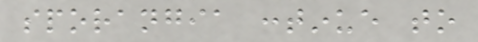sporangia continue to
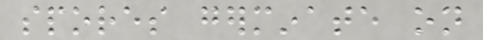spores germinate on
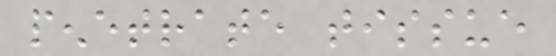penetrate tissue
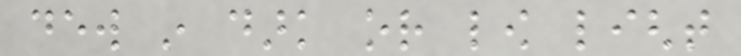dew in dark or low light
